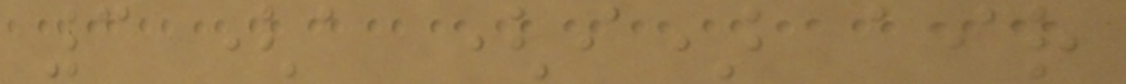3 (a (i) air
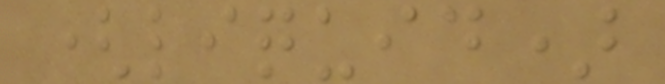(liquid)
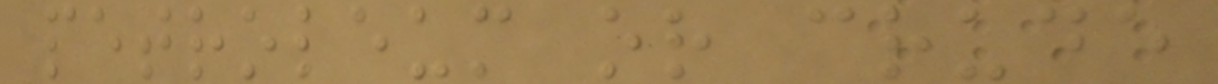petroleum or crude
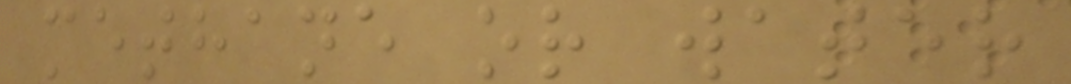methane or water
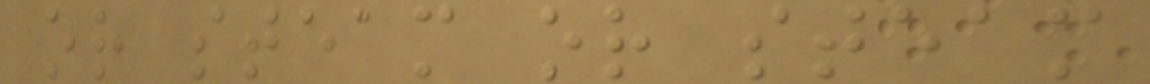or steam or steam
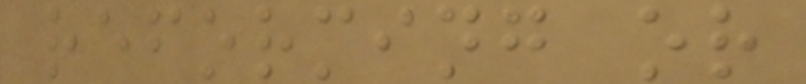reforming or
